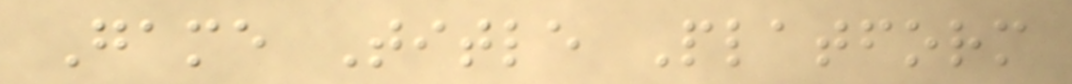Game Title Platform
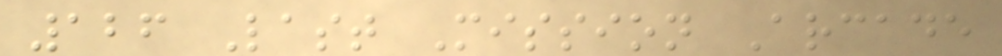126 Last Mission Arcade
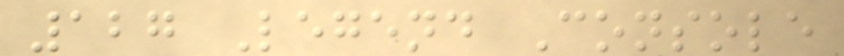127 Legend Console
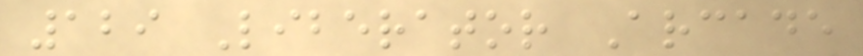129 Liberator Arcade
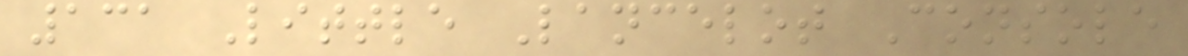131 Little Lancelot Console
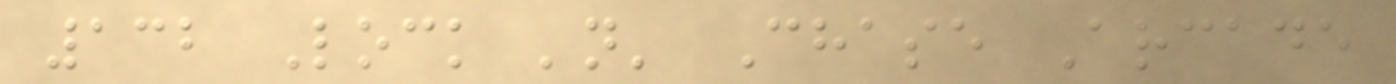132 Lock 'n' Chase Arcade
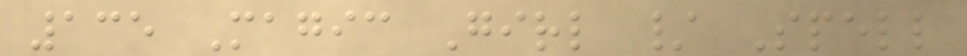135 Magic Girl / Spell
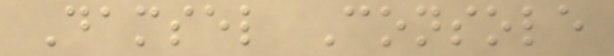Damsel Console
